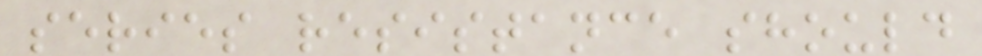series resistance should
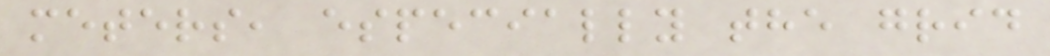meters, especially the grid
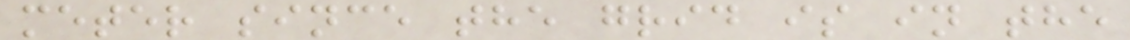meter since the grid is in the
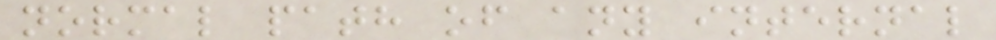normal path of any internal
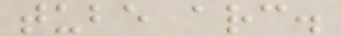tube arc.
